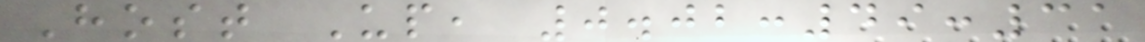Host Up, 0.02:49:31
